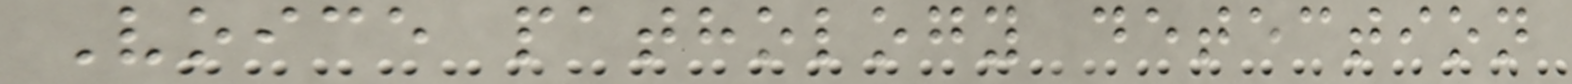Voice pathology detection
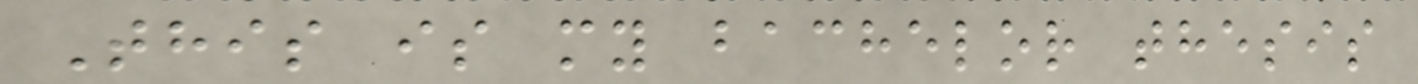This is my bachelor thesis
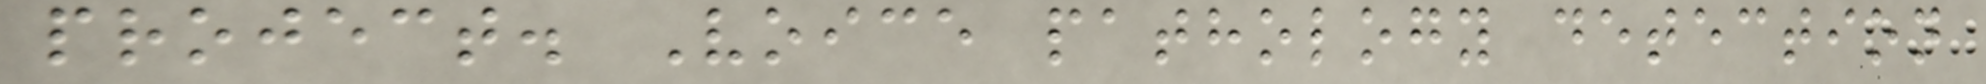project. Voice pathology detection
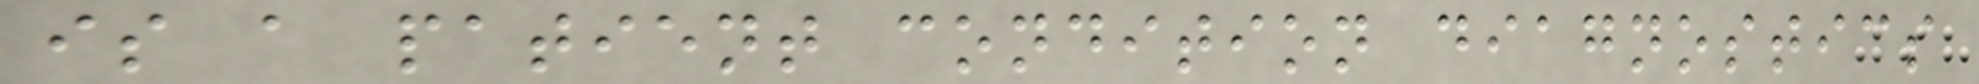is a patient condition diagnostics
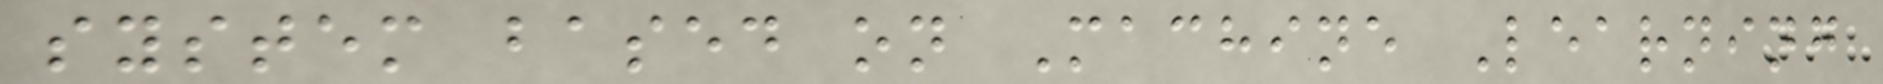system based on Machine Learning
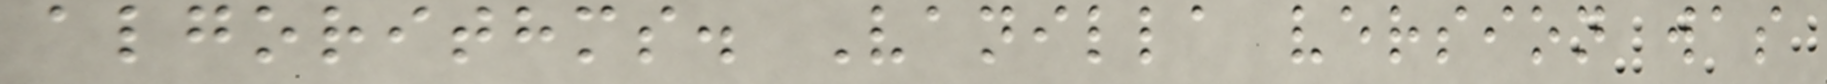algorithms. Vanilla version was
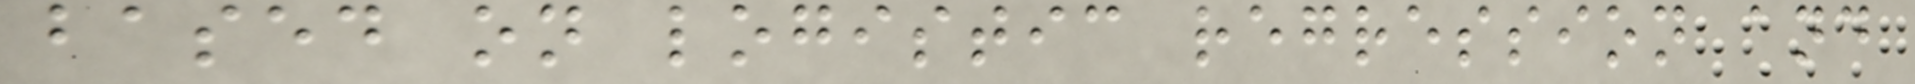based on logistic regression and
